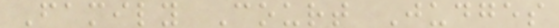Family Court Judges
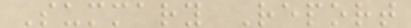Summary Report
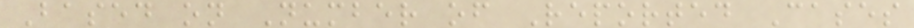Based on Number of Reported Cases
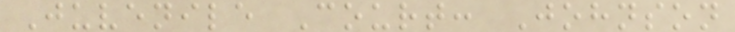Juvenile Court: Johnson
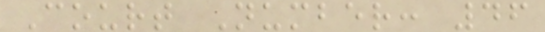Court Number: 46
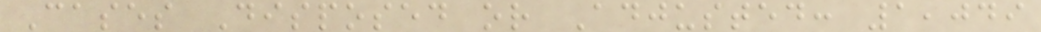Cases Disposed or Adjusted: 1,049
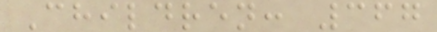Children: 367
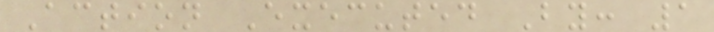Action Executed By: 1
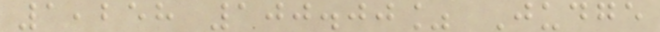1,258 100.00% Judge
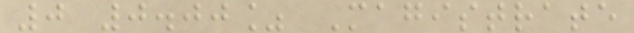0 0.00% Magistrate
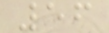56
